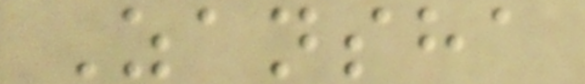Zansha
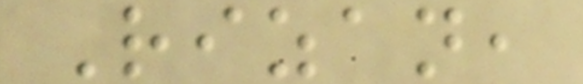Rizan,
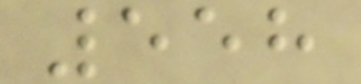558
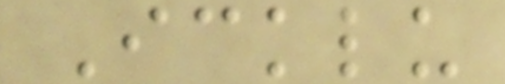Icklu
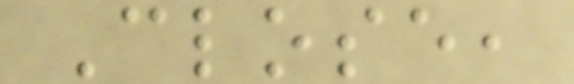Close,
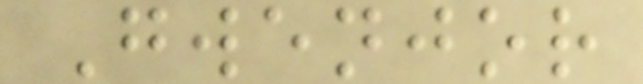Gwenjor
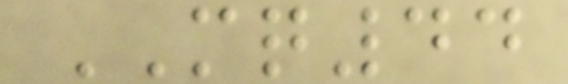MQ44
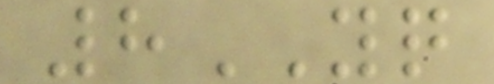8YQ
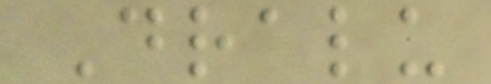Dralu
